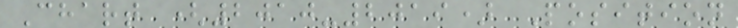Chart (2010-2019) Position
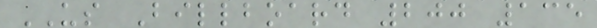US Billboard 200 135
